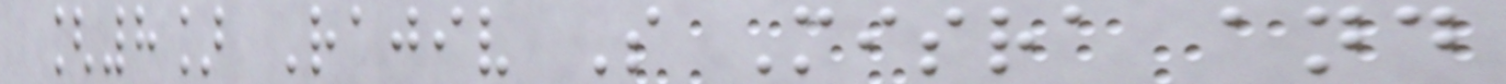[8] Rajiv S Misra and
